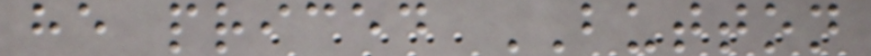he priced BUTTON
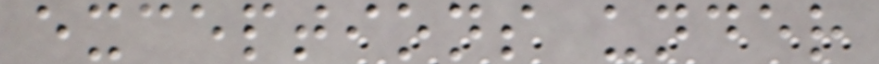exceptions under
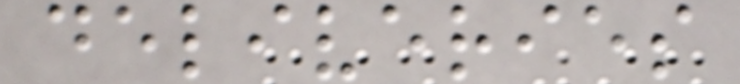deliveries
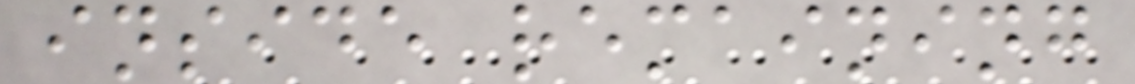inside remaining
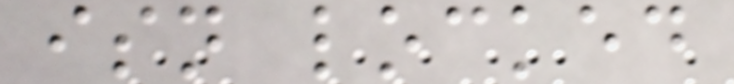isn locked
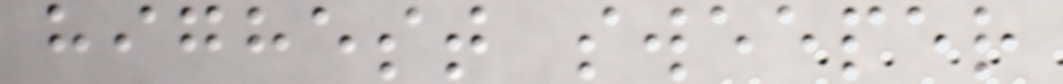highest sweeper
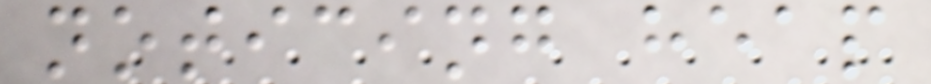noticing heap
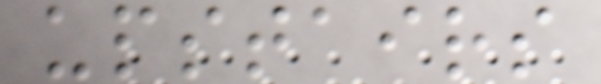upstairs
